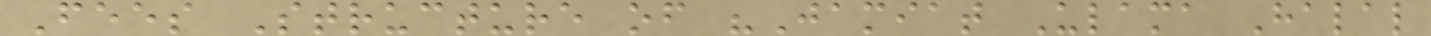Fees Structure of "Jamiat Ulama Halal
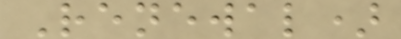Renewal)
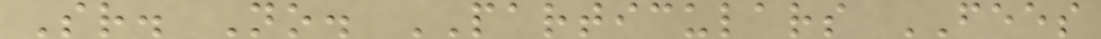Sr. No. PARTICULARS FEES
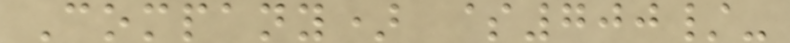Company) $700/-
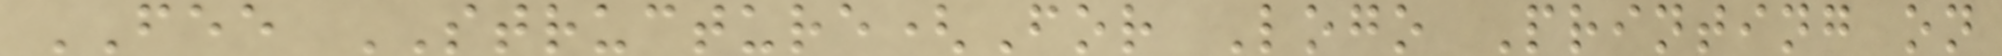FEE STRUCTURE(For Logo Printing on
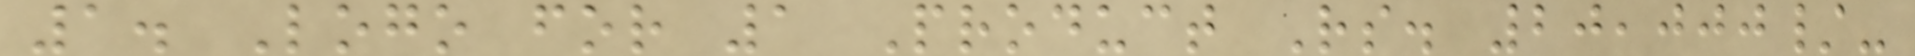1. Logo for 1 Product Rs. 20,000/-
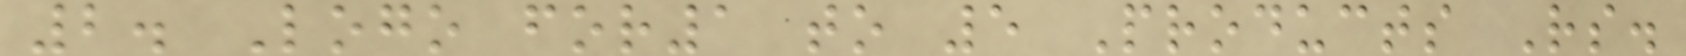2. Logo for1 to 5 Products Rs.
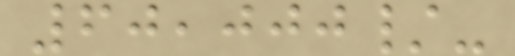60,000/-
